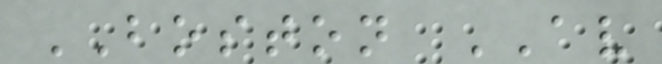BOSTON AV
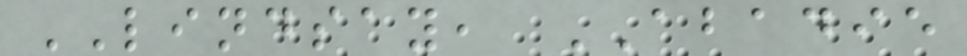LINDSAY, ABADIE
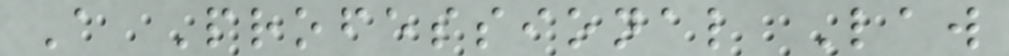A Professional Law
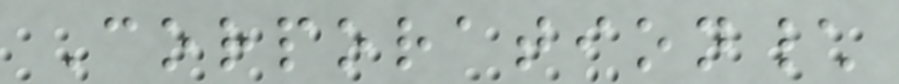Corporation\
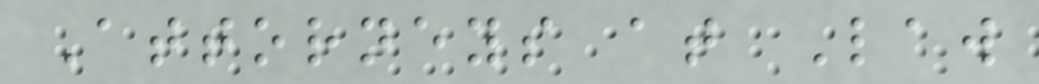Attorneys at Law
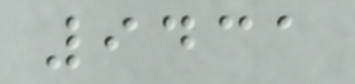9431
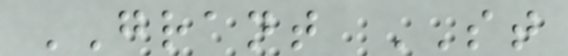GRANT ST
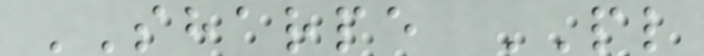SHARPE PL
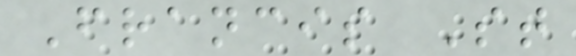Francis St
